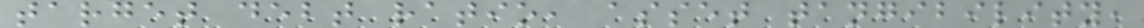target debt ratio, asset tangibility,
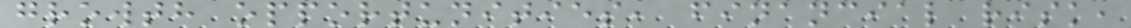growth opportunities, financial risk,
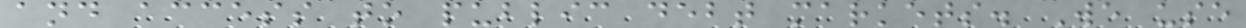and access to public debt markets. We use
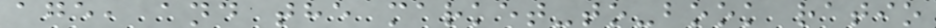age, and the market-to-book ratio
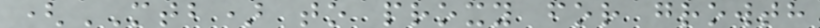(MTB) to proxy for growth
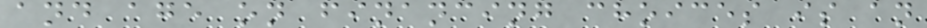and age on financing choices is an
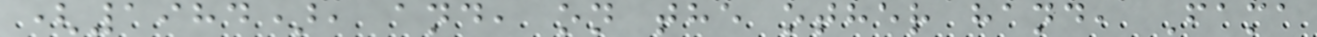(1984), and, on the other hand, Fama
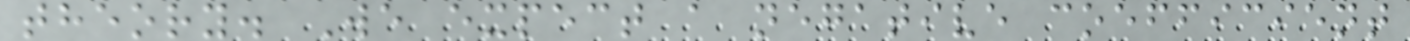theory. We expect a negative coefficient
